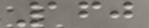160
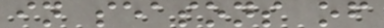in seasons of
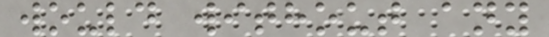would without any
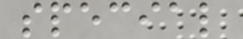special
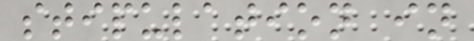stipulation in
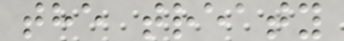the treaty
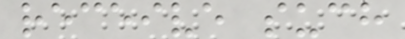receive such
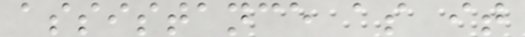assistance as it
